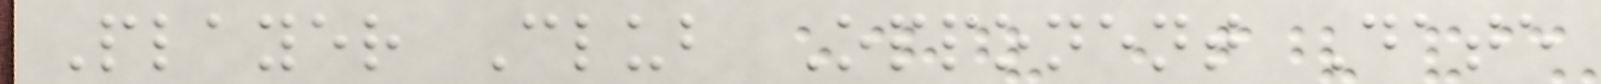Player Club Opponent Date
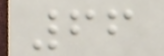66
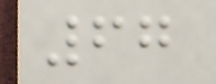67
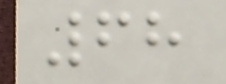68
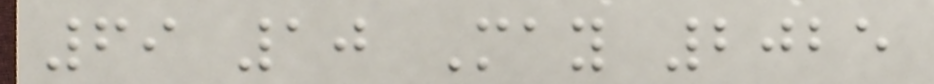69 10 May 2025
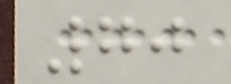70
